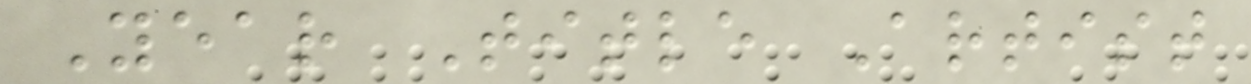Year Title Artist
